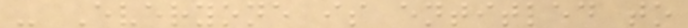- Everyone is entitled to
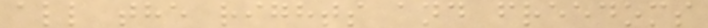all the rights and freedoms
